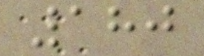180
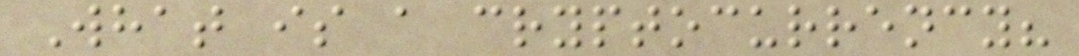What is a cryptocurrency?
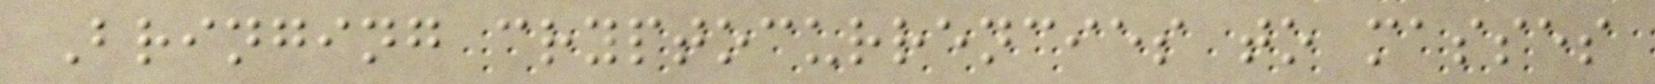Bringing cryptocurrencies to masses
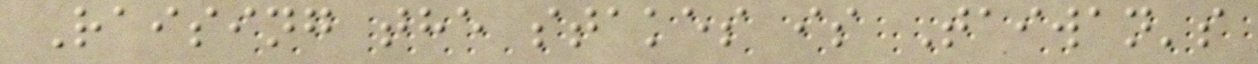Raising the stakes is Taiwan's
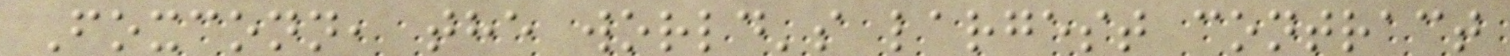Foxconn, the world's largest contract
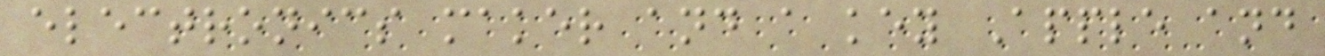electronics maker and a key Apple and
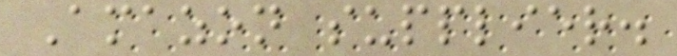Amazon supplier.
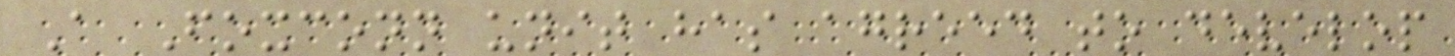A Foxconn unit has agreed to develop
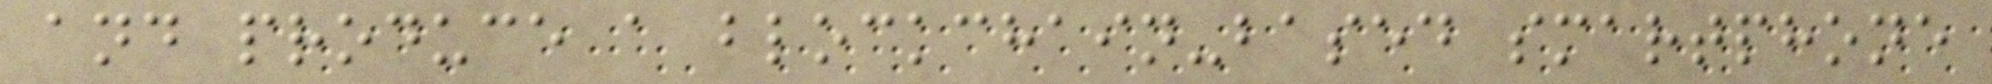and produce a blockchain-based smartphone
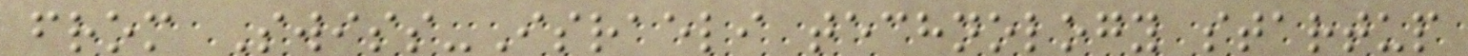from Swiss-Israeli technology startup
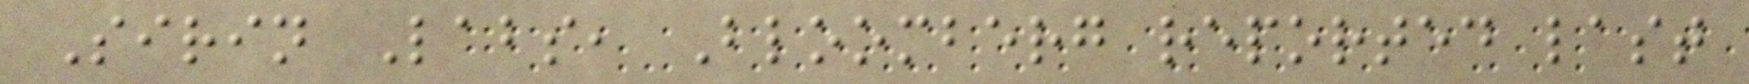Sirin Labs, Bloomberg reported last
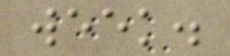week.
